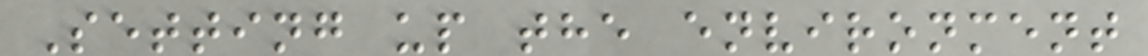Setting up the environment
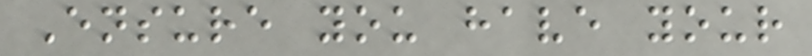Ensure you have your
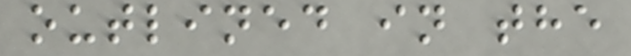outlined in the
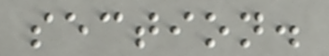section.
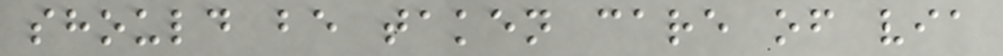should be taken care of via
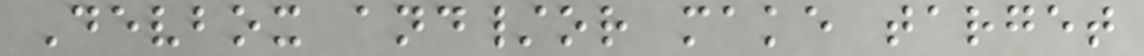Devbox and/or make target
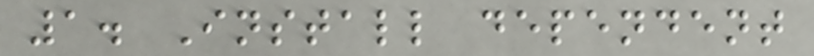1. Install dependent
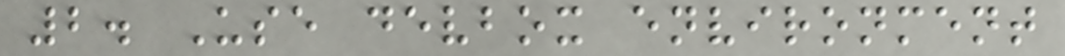2. Use devbox environment
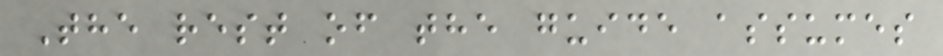The rest of the guide assumes
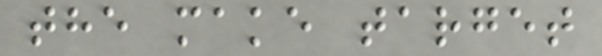the make target
